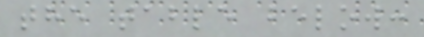the table below:
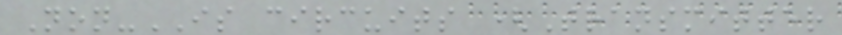Non-IS circuits (Transmitter
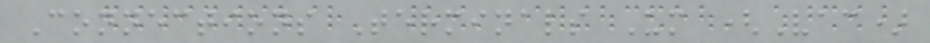Connections Terminals Um (Vac)
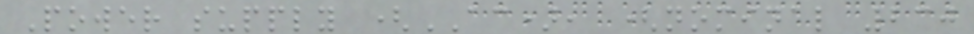Power supply (AC), (nominal 230
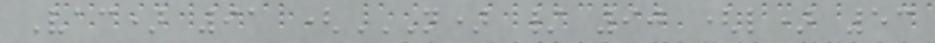Vac) 91 (N) / 90 (L) 53
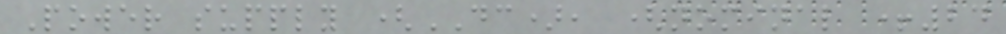Power supply (DC), (nominal +24
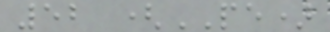52 (PE)
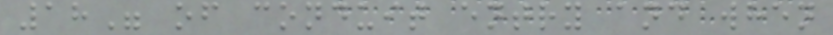18" of conduit entry and when
